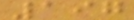197
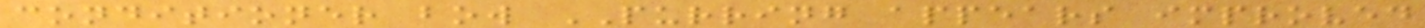conditioner bow PURRING appears improved
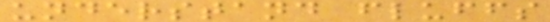understand fluffs
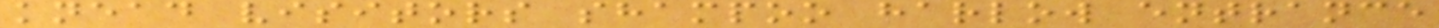knead visitors shampoo harlow entrance
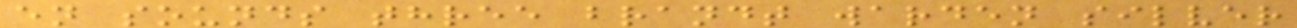en sounds three brandt warden silver
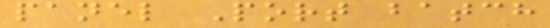panel Port batch
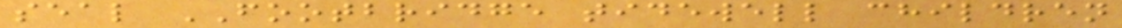seal FOOTBRIDGE tidewell children
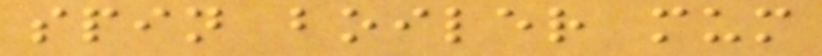spin boiler mum
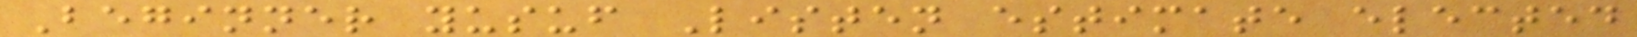Beginner yusuf Listen estimate elected
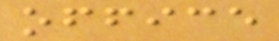office
